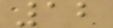12
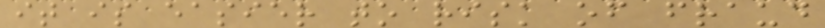it is easier to risk of fraud
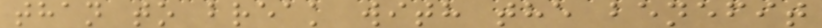than to break with the benefit
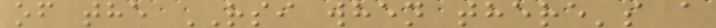of the RSI when there's a
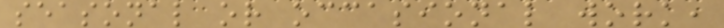seasonal or occasional work,
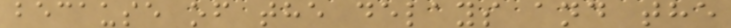because of the delays and the
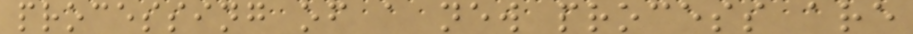processing of a new process are
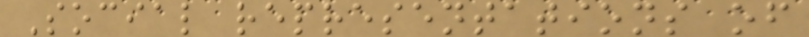Social representations of
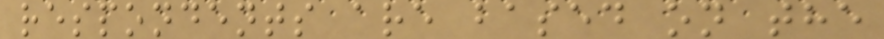respondents are based on the
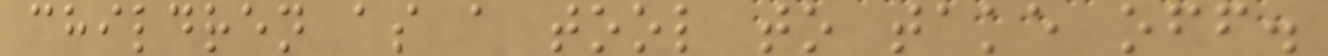children as a tool to take off.
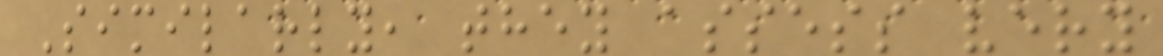Similarly, they assess very
